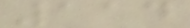114
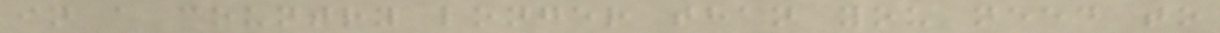in a country longer than you need to
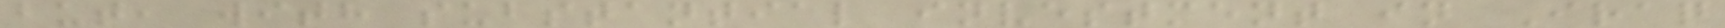but, with substantial investment in Iraq
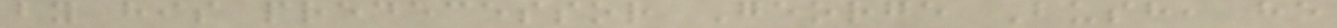by his predecessor George Bush, he
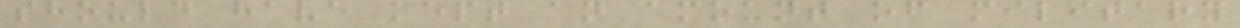should have kept an amount of military
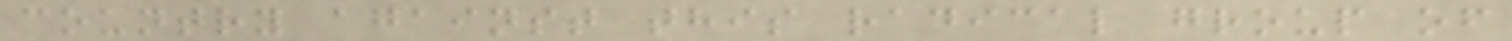country against this radical group of
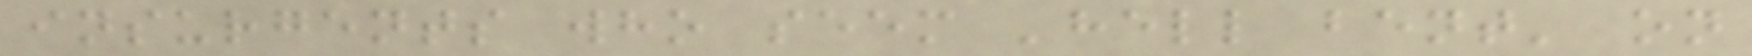insurgents who seem 'hell bent' on
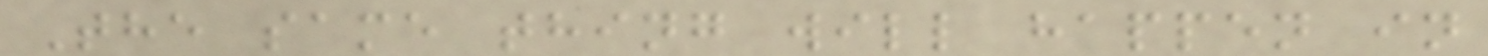The same thing will happen in
